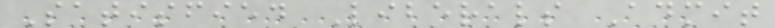Satisfied Liberals Admit
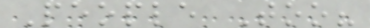People Too?
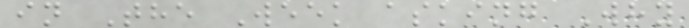in The Week asking Why
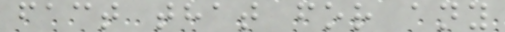fact that for any
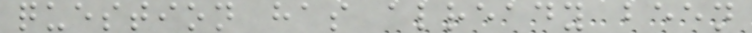question has already been
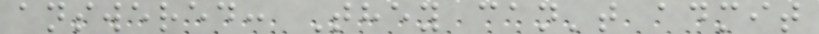answered: They can't admit
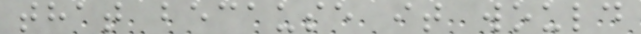that because it would
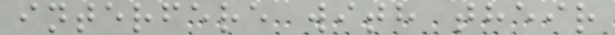interfere with their
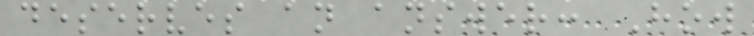deserves an answer: How
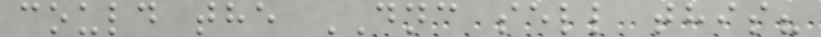could the DNC sell this?
